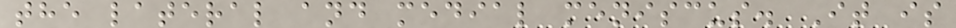the lateral and medial meniscus. It is
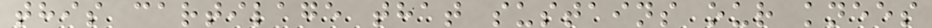this cartilage that sustains our knees
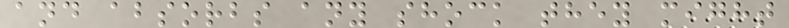and absorbs any shock they might
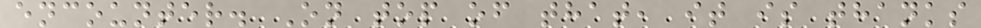encounter. On top of that, it is thanks
